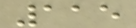115
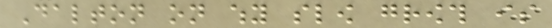Dalton on why slow growth is
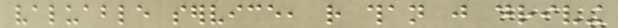valuable service, rather than just driving
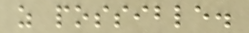as possible.
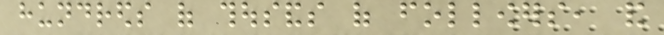hundreds of thousands of followers, and
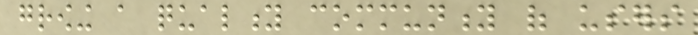growing a quality community of users
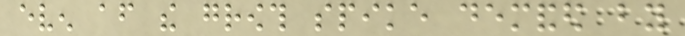even after the growth spike demanded by
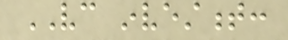VC investment:
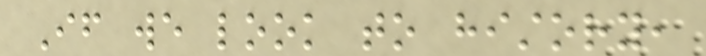If we look to history,
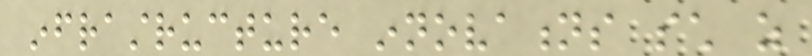infrastructure innovations such as
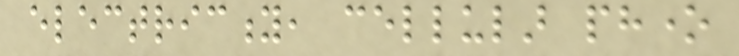electricity, cellular phone
